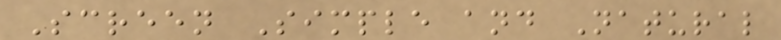Screen Simple and Natural
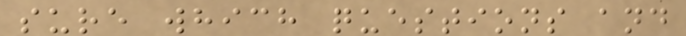sure which questions and
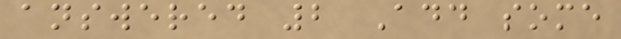answered 2 Add some
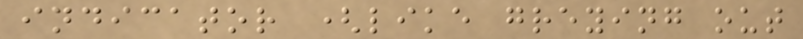indicator (like greying out
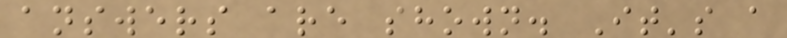answers are shown. It's a
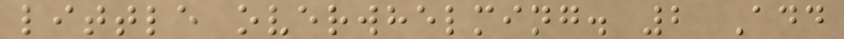little overwhelming. 2 Add
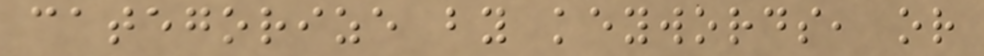categorize by keywords, or
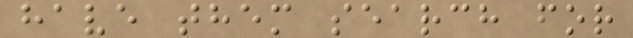have them search for
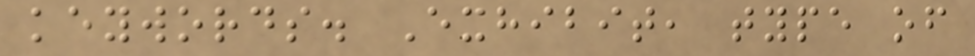keywords. Exhibit, type of
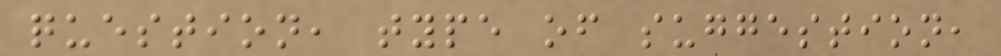question, type of suggestion,
